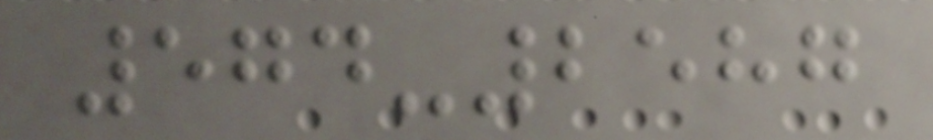574-2587
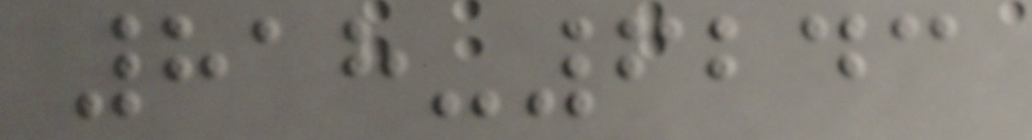818-6243
